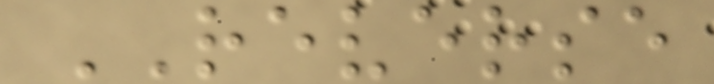REVERSE
